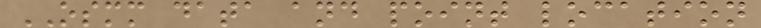OSMM data and point location
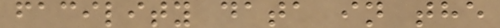facility data in the
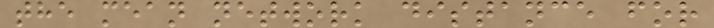the mean network distance for
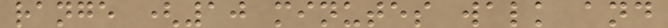range (10 minutes walk and
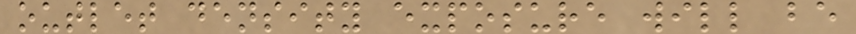outlet density exposure will be
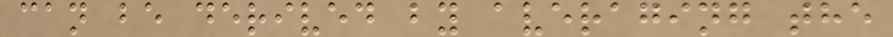can be derived by averaging the
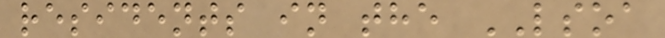residents in the LSOA
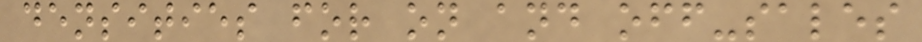densities for on and off-sales
